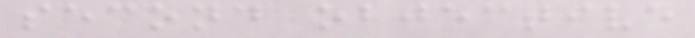second objective
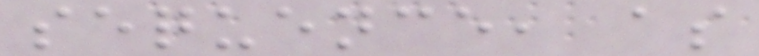sequence, as
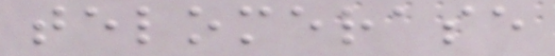telomerase
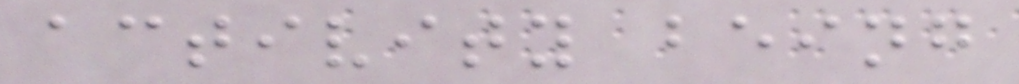activity being
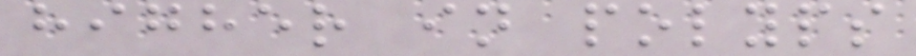higher in polyps
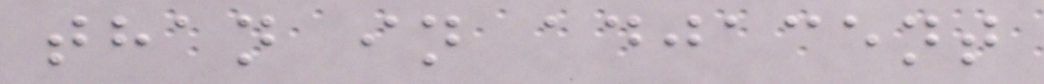than in adjacent
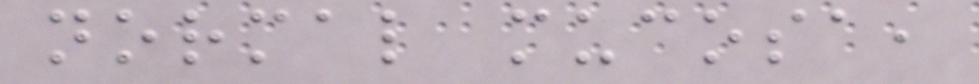normal mucosa,
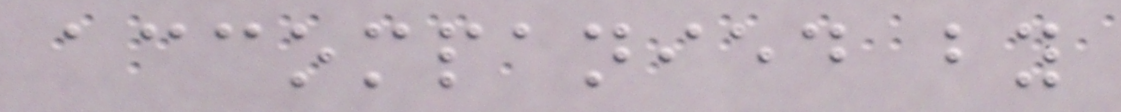accompanied by
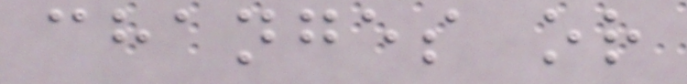changes or
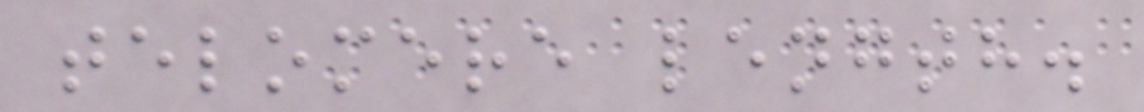telomere length.
